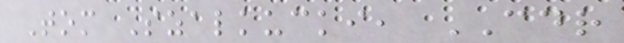Tom Szalkucki, CDR
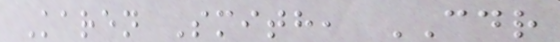Karen Smith, CDR
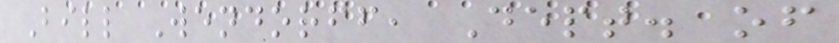Bill Wendorff, Dept. of
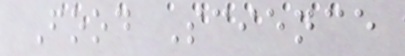Food Science
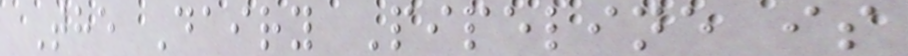The Dairy Pipeline is
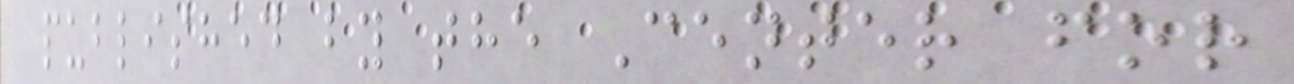published by the Center for
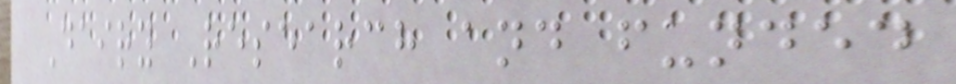Dairy Research and funded
